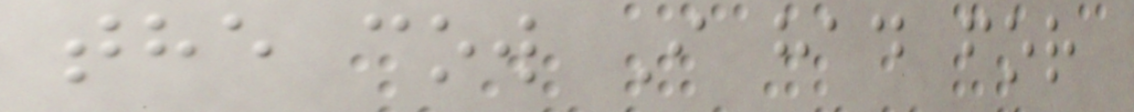the cow I had for
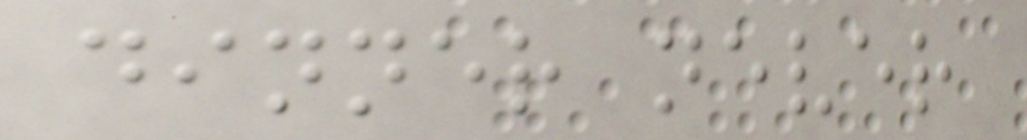dinner never
